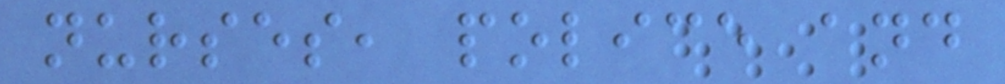nurses, police and
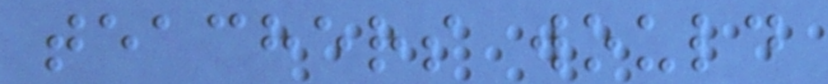teachers would
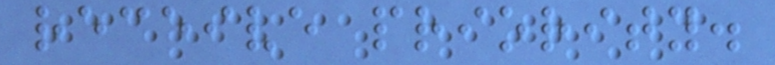receive priority.
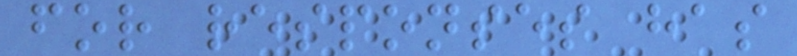for responses has
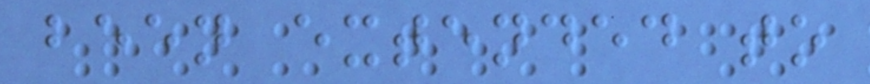been extended to
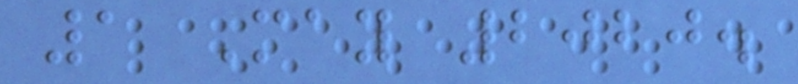1 May 2020.
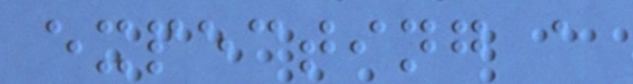expecting a
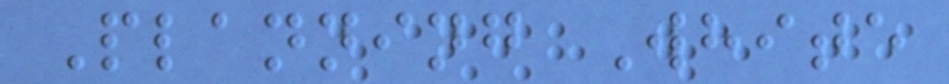Planning White
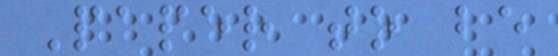Paper to be
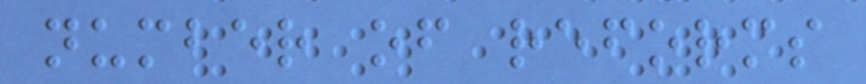number of reforms
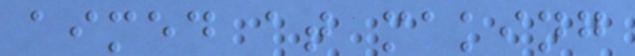aimed at making
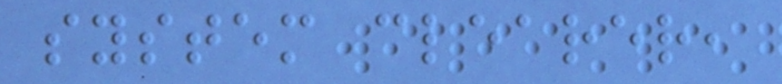system clearer,
